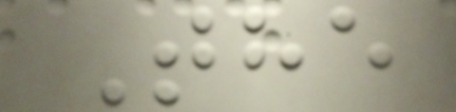The
